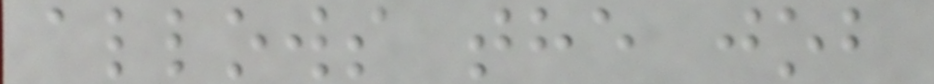allows the job
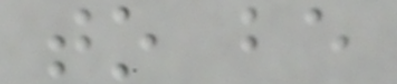to be
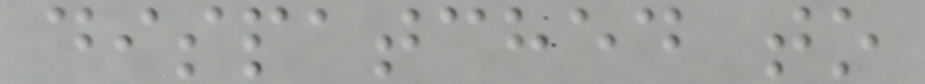dispatched to
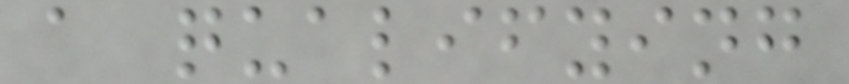a qualifying
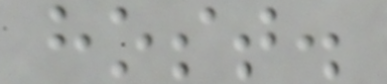host.
